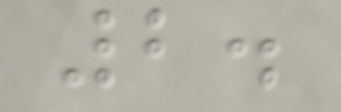2.
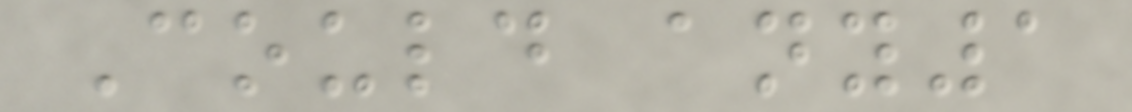Could any1
